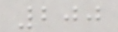200
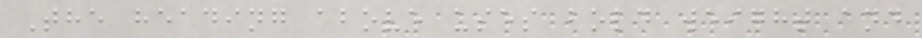The heading above uses bold weight and
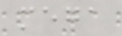mega
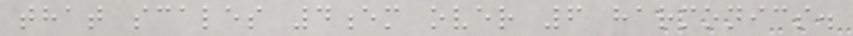that scales 4em over 6 harmonics.
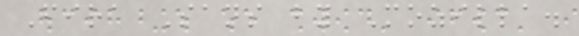Fira Sans by Mozilla.
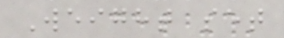Weight set
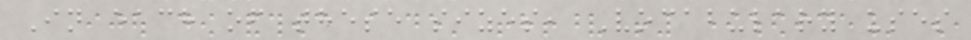In each of these sizes, Vocabulary uses
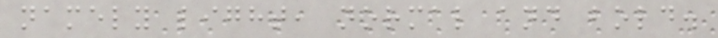namely light, normal and bold.
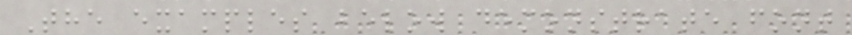The examples below demonstrate font
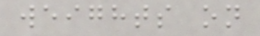weights on
